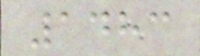1483
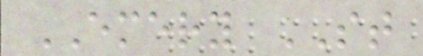EMERY ST
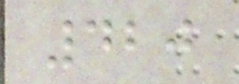420
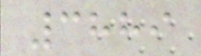3889
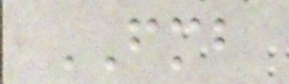FMB
